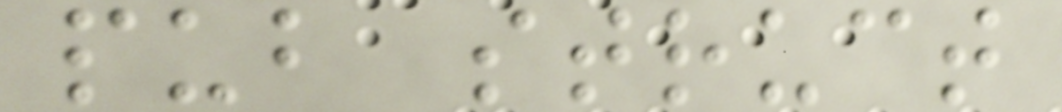pub struct
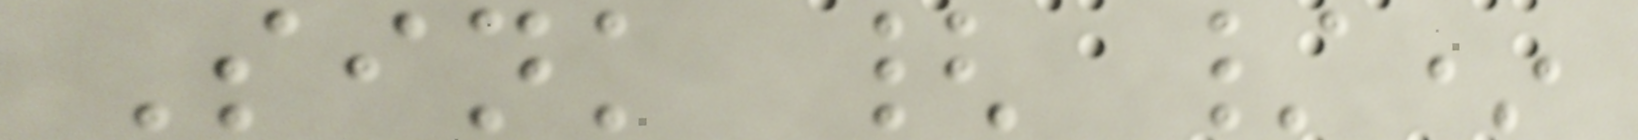Sink { /*
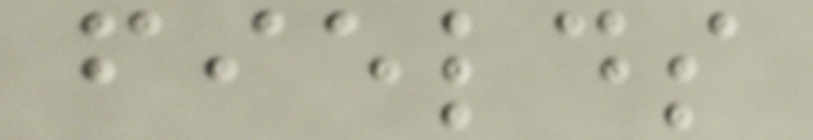fields
